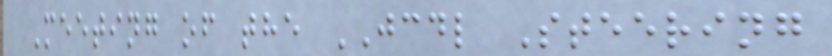Meeting of the JCDL Steering
